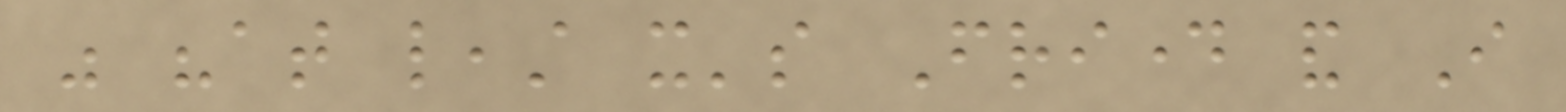was "at least it's Friday and I
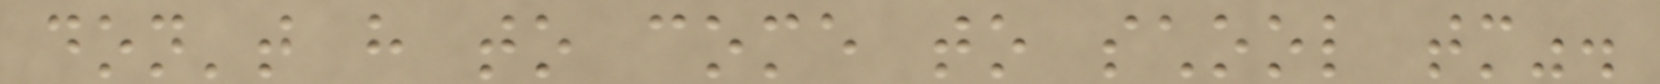don't have to come to school tomorrow".
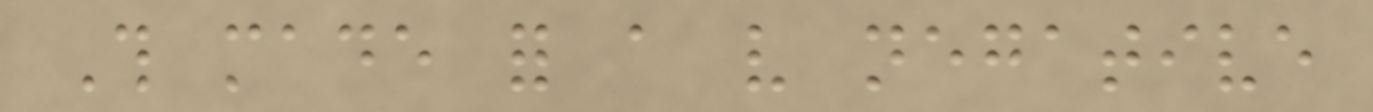This made for a very negative
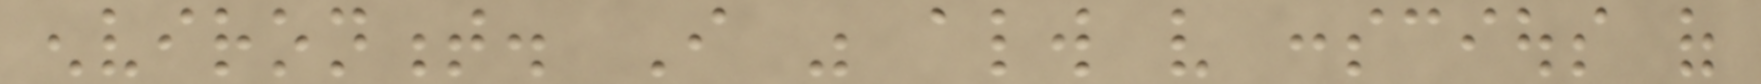environment. I was always very conscious of
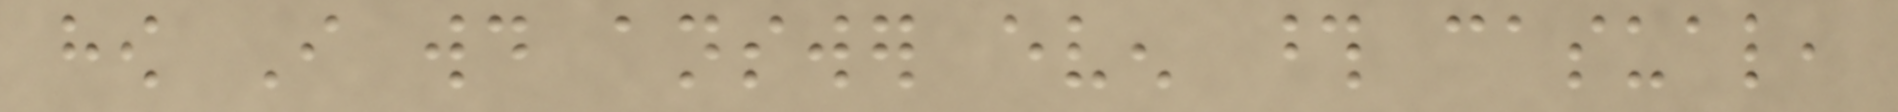how I would answer even those casual,
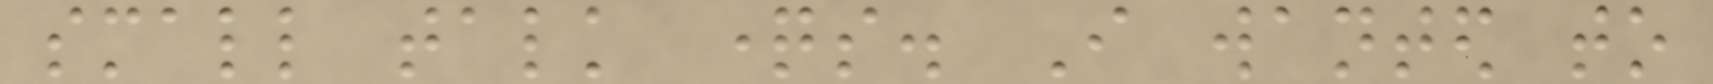small talk questions. I wanted to
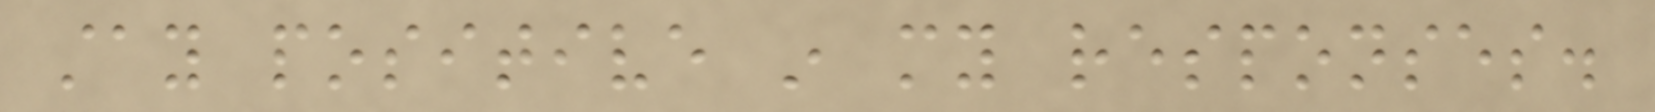stay positive in my responses.
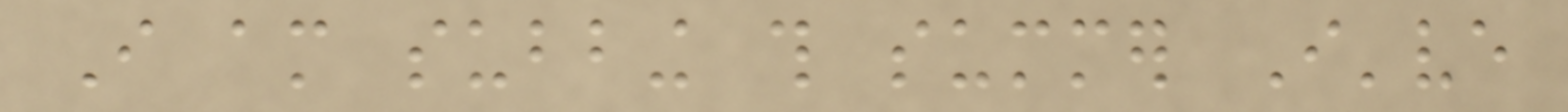I am subbing this summer I've
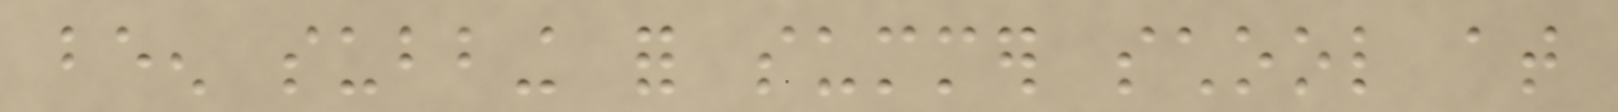been subbing for summer school at
